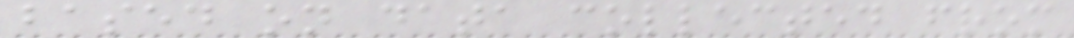based on data collected from
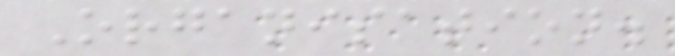Organisation.
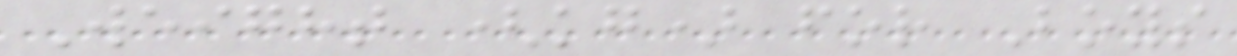Weight (kg) for Boys
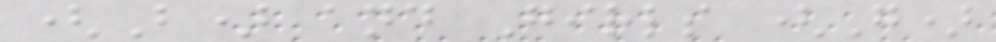(B) and Girls (G)
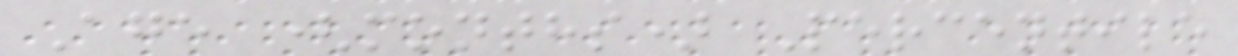Age (months) Percentile
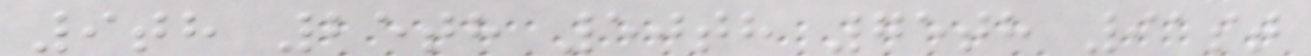9th 25th 50th 75th 91st
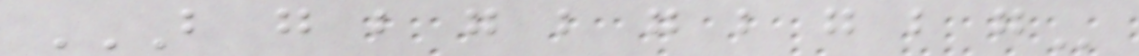B G B G B G B G B G
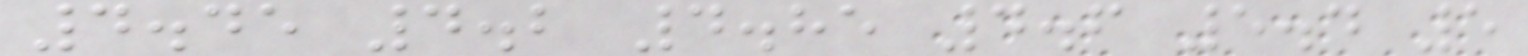4.45 4.2 4.85 4.6 5.4 5
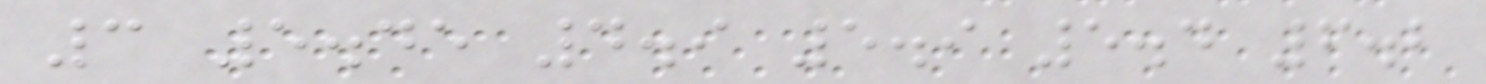3 5.45 4.9 5.9 5.4 6.2
